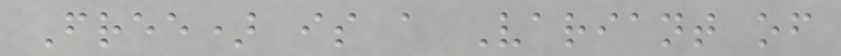Free) is a Variant of
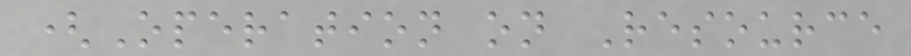(Operation on Resource
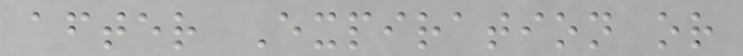after Expiration or
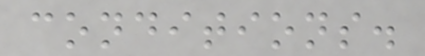conditions.
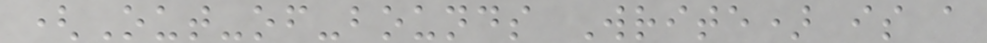(Out-of-bounds Write) is a
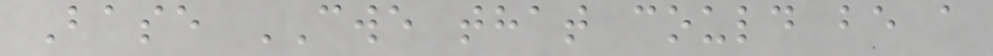Base CWE that could be a
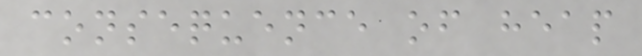consequence of heap
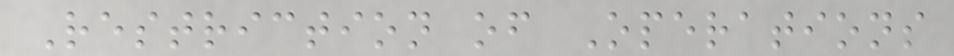Restriction of Operations
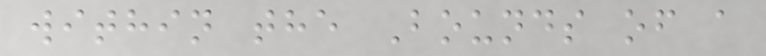within the Bounds of a
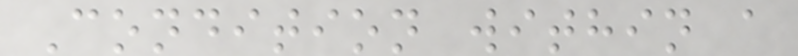Condition within a
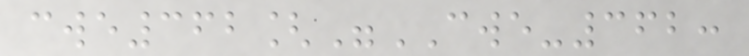cwe362["CWE-362:
